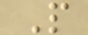P
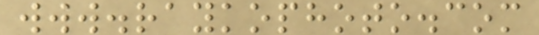www.raykophoto.com
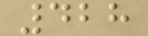428
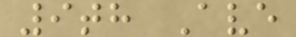9th Ave
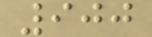900
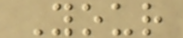Your
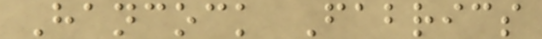Hancock Fabrics
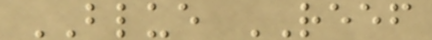BLUE REEF
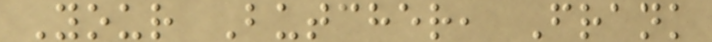Your Butcher, Frank
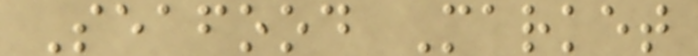Seafood Market
